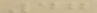47
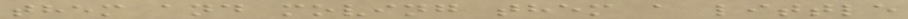them and moving them a little
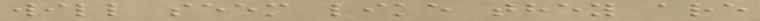will seem like they are
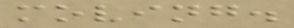moving.
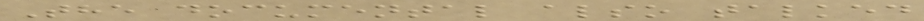The documental also talked
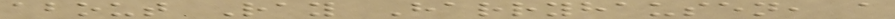about Ray Harryhausen, a
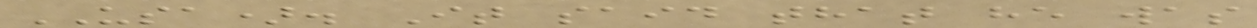USA). It said that he was
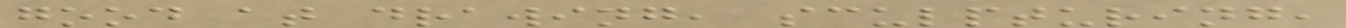good at drawing, sculpturing,
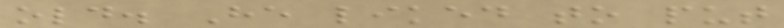old. He liked to put
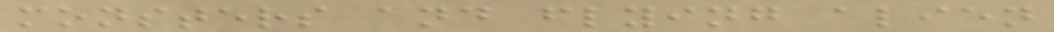monsters and flying alien
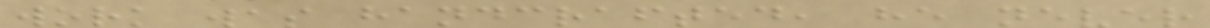work was handcrafted, he never
